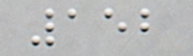152
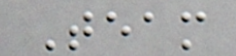Team
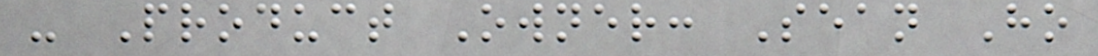- Product Owner: Sean Ho
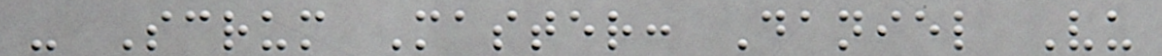- Scrum Master: Daniel Vu
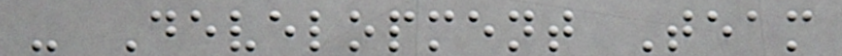- Development Team
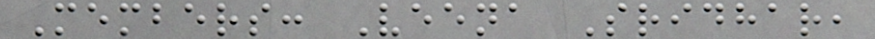Members: Veena Sridhar,
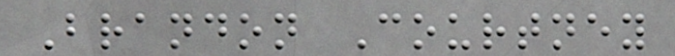Brandon Courtney
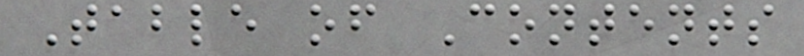Table of Contents
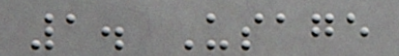1. Usage
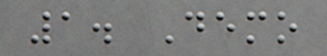1. Demo
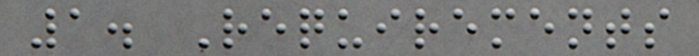1. Requirements
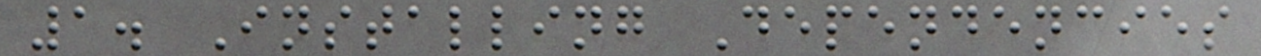1. Installing Dependencies
